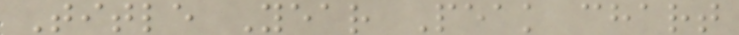Title Year Peak chart
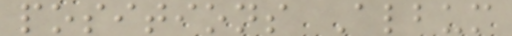positions Album
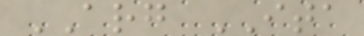ARG ITA
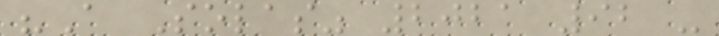"A Solas" 2021 92 -
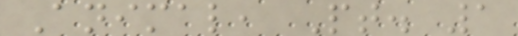Animal, Pt. 1
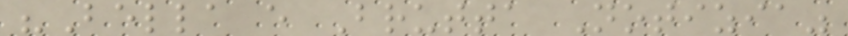"Bella e Brutta Notizia"
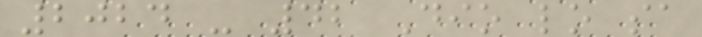2024 - 42 Dio lo sa
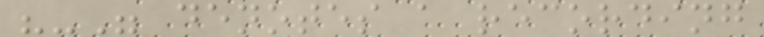"-" denotes a recording
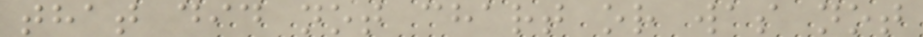that did not chart or was not
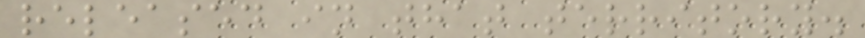released in that territory.
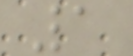1
